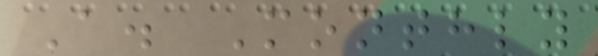A. Monthly
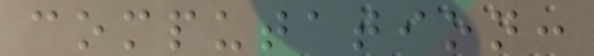computation:
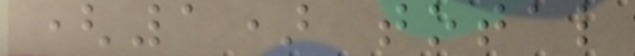(1) total
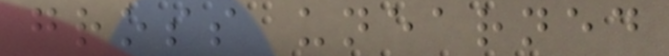gross unearned
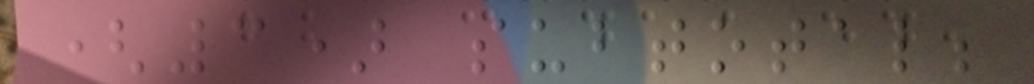(3) subtotal;
